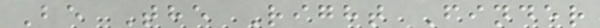Be The Right Finder
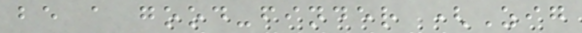be a good-finder (Zig
